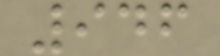946
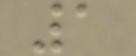1
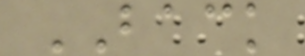BACK
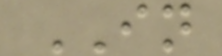IN
